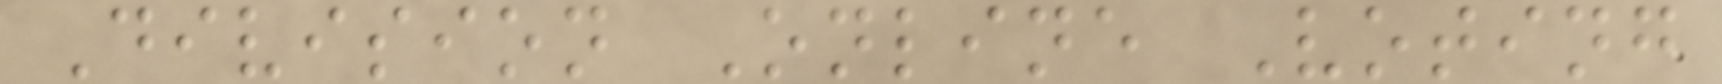Division Online Voting
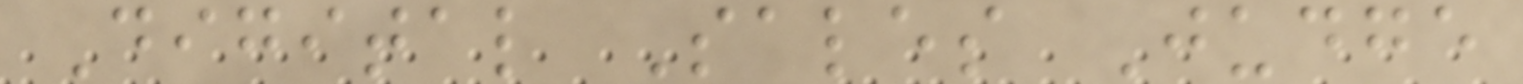Digital Sales Judge
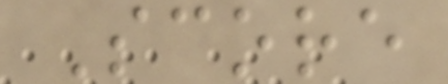Score
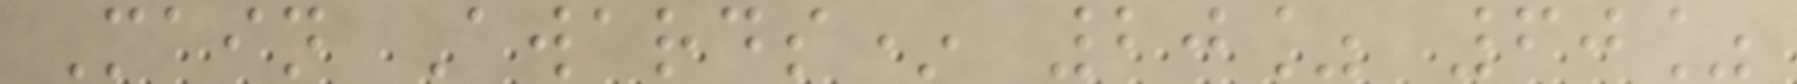Main Awards* 20% 60%
